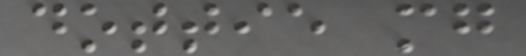dottie mg
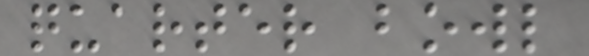quarter bowl
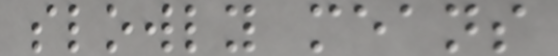slowly means
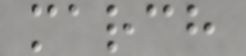march
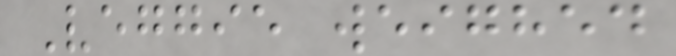Veggie weighed
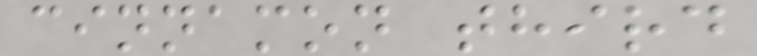cinnamon third
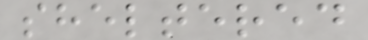sheltered
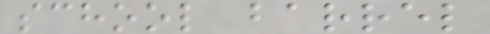school barrel
